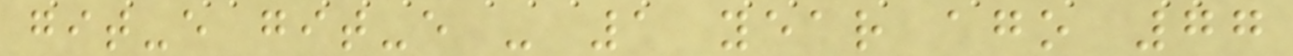git-e git-e - 1 year ago 77
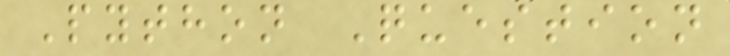Python Question
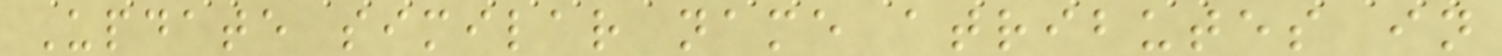Update similar name atributes in
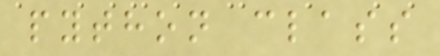python class
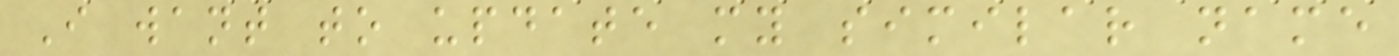I want to update my similar name
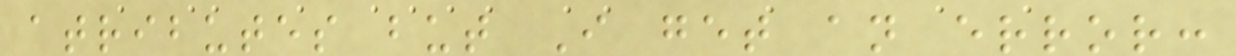atributes but I get an error:
